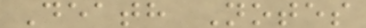Death Notes
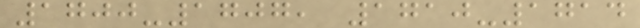1700-1707, 1710-1714
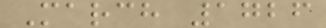March 1726
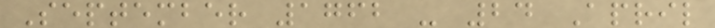September 1762 - 24 April
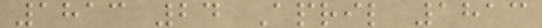1813 24 April 1813
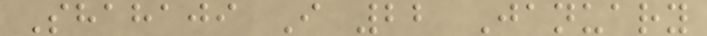Shahaji I 22 January
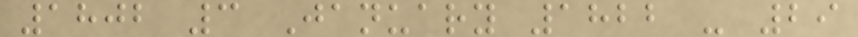1802 3 January 1822 - 29
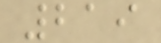219
